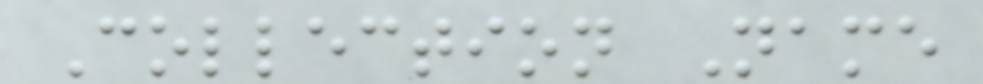Collection Name
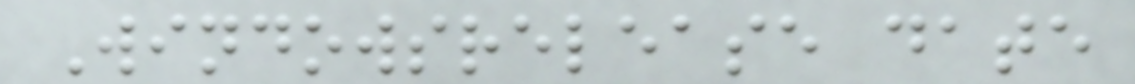Windowsrelease date
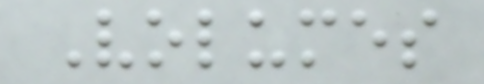Volumes
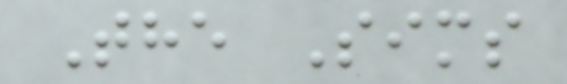The Sims
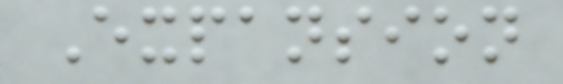Expansion
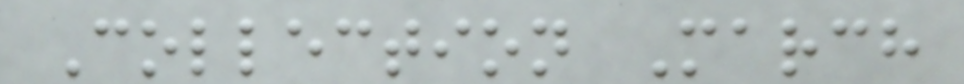Collection March
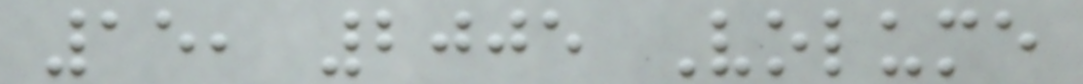15, 2005 Volume
